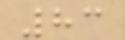83
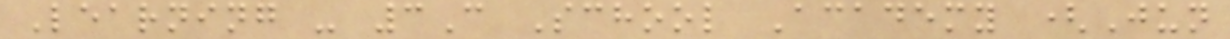Learning - 3C School Academy (Jun
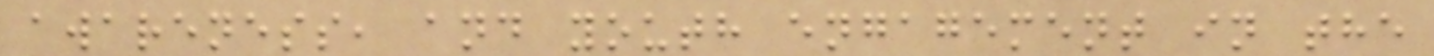awareness, and youth engagement in the
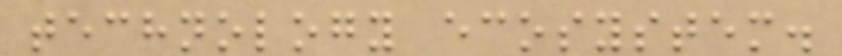technology ecosystem.
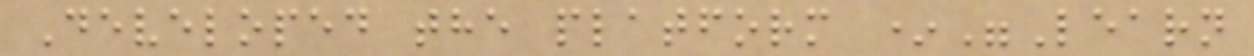Developed the platform *"Learn
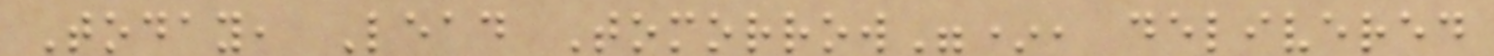Today, Lead Tomorrow"*, delivered
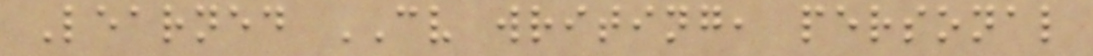Learned CV writing, personal
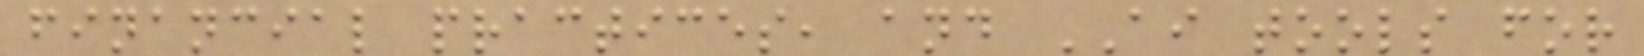financial practices, and AI tools for
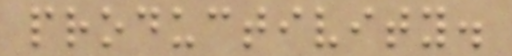productivity.
